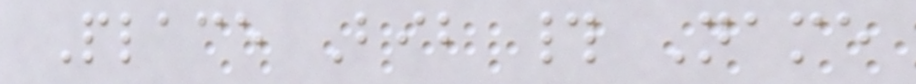Place Bib # Name
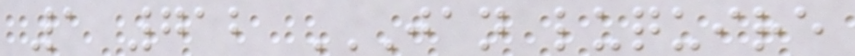1 712 JAN LUQUIRE
